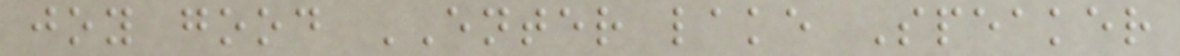joy good ENTER lake Speaker
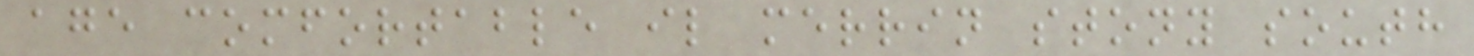age comfortable il merrin stony south
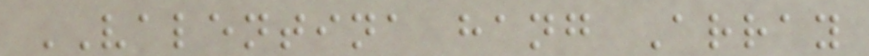VALENTINA hang Array
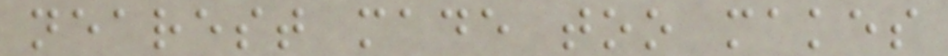nearest made too makes
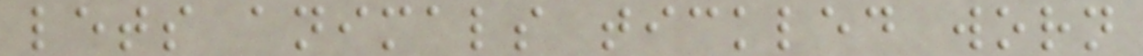lets animals tickled worn
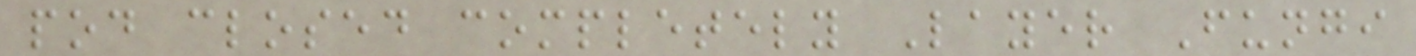pod closed completely Layer Fungi
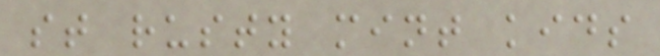st rusty mint kids
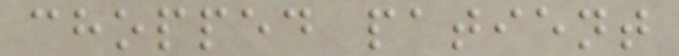chopped patient
